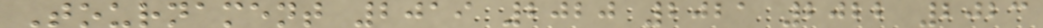Tournament 2019 2020 2021 2022 2023
